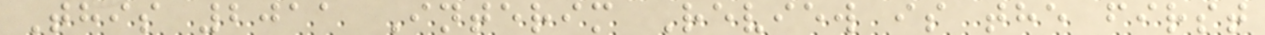This 2011 Interim Review is the first
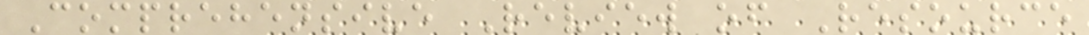Comprehensive Review of Resource
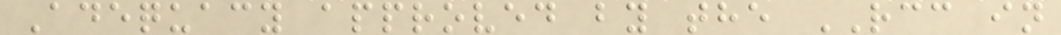Adequacy approved by the RCC in
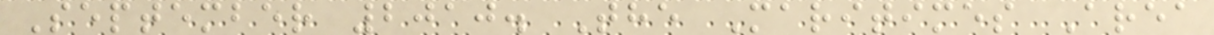September 2010. The Maritimes Area
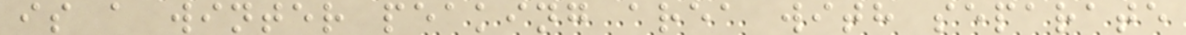is a winter peaking area with separate
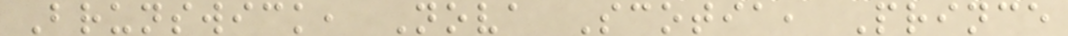Brunswick, Nova Scotia, Prince
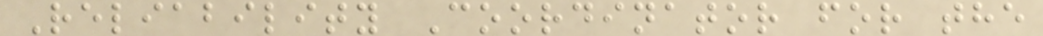Reliability Coordinator for the
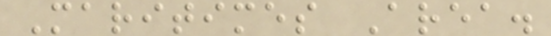Maritimes Area.
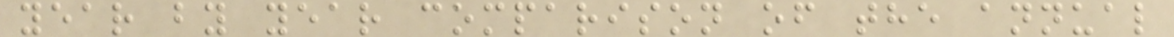year by year comparison of the annual
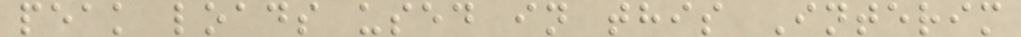peak loads used in this Interim
